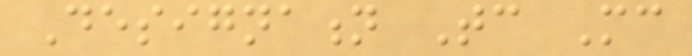Designation Tc Mc
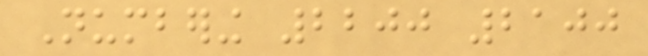Numbering 2200 2100
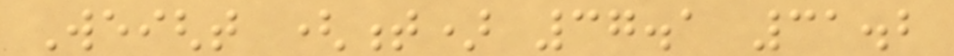Weight (t) 37.1 31.2
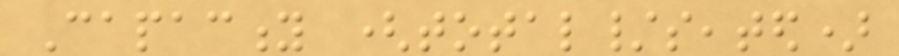Capacity (total/seated)
